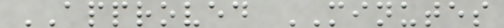APPROVED MINUTES
